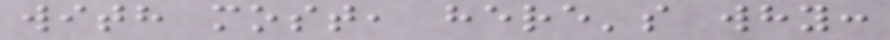with most, here's why:
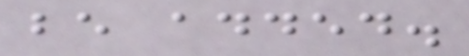be added.
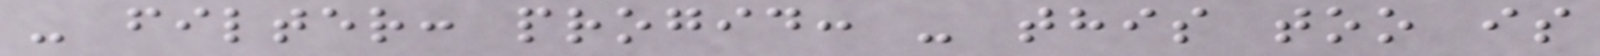- filter: progid: - this too is
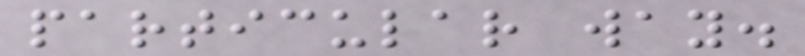particular way.
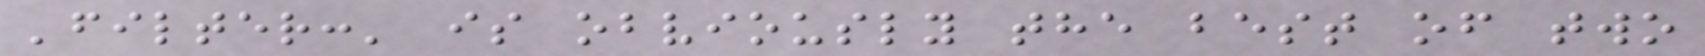'filter:' is obviously the best of two
